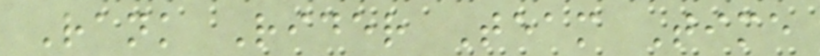Rank Rider Team Time
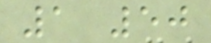1 50
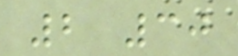2 30
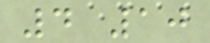4 10
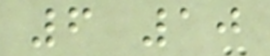6 10
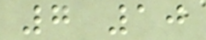7 10
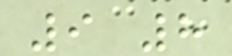9 8
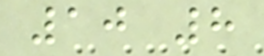10 8
